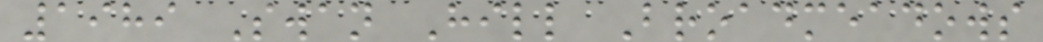1989 Swan Hill Broadmeadows
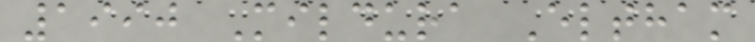1990 Mildura Eltham
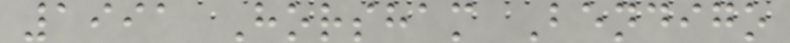1991 Horsham Bendigo
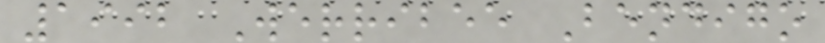1992 Werribee Bendigo
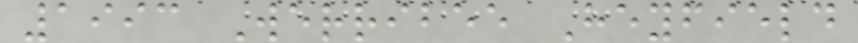1993 Werribee Heyfield
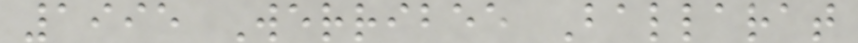1995 Werribee Ballarat
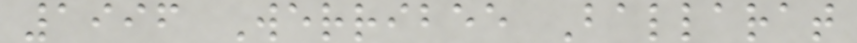1996 Werribee Ballarat
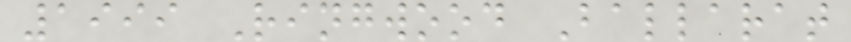1999 Ringwood Ballarat
